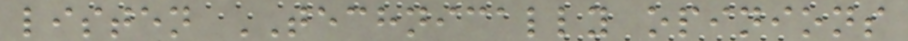listen TECHNICALLY opinions
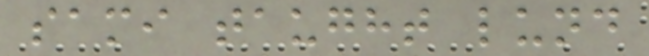sami taught lund
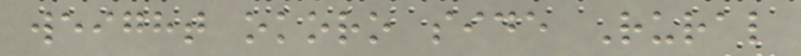weight okoro side Rural
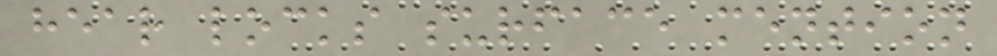hear locks surface mention
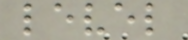level
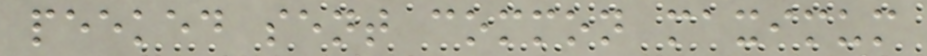peeked sent common maximum
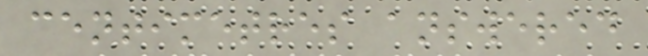centimetres answered
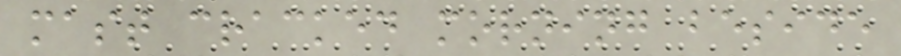mast cracked morning beside
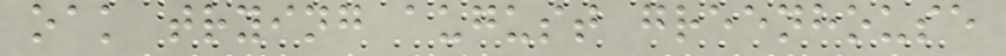oak trying august greenhouse
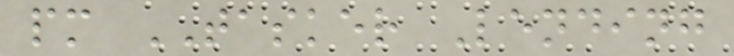pm TASKER Lending
